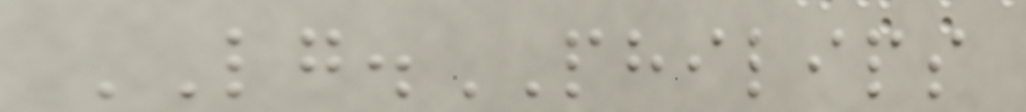LG.PHILIPS
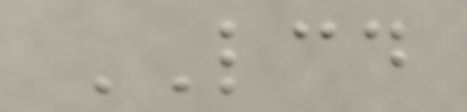LCD
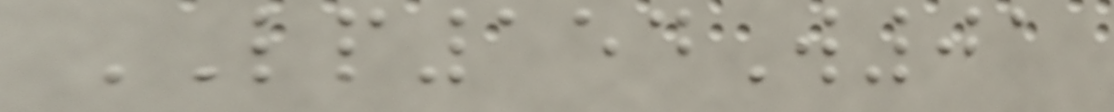LP154W01
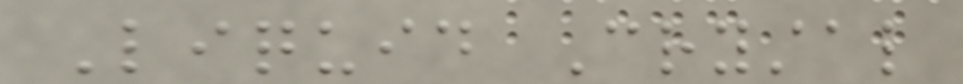Liquid Crystal
